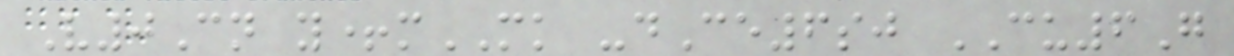V0Cn y+mMK -dCe6sj CU6G
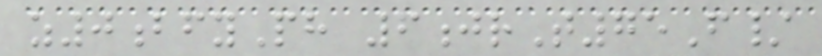z0bfyPh 6jrT75F/
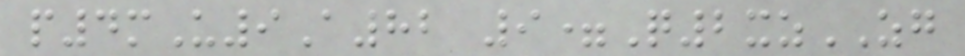p4mU9A82 9=Q2xzZG
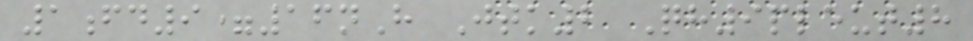1fd9=16nH Jtk2 Qh9pleut8
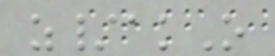z/akO
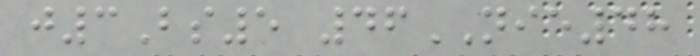j3Bs5 46NIE48
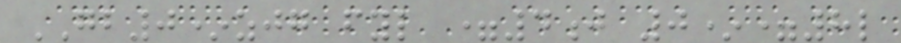GB0*zjg fyl =4j 0*=8l
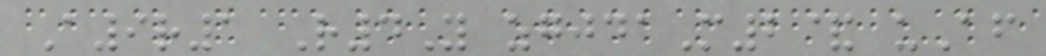A9r1 R4Y zgjdaM2& uAf
